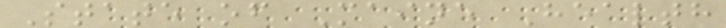State of Maine Health
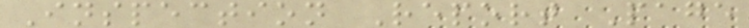Inspection Report Page
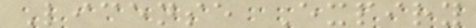License Expiry
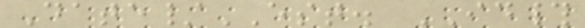Date/EST. ID#
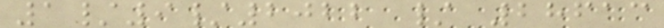1/9/2022 / 28613
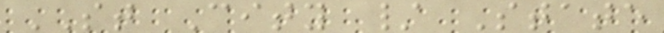ST City / State
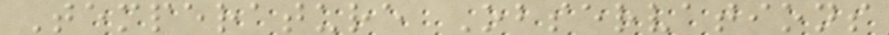Temperature Observations
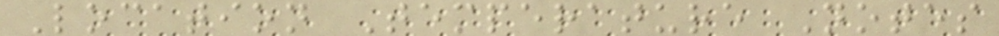Location Temperature Notes
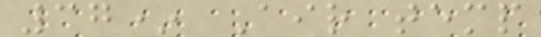37* Air temp
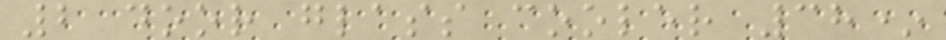2 door glass cooler 38*
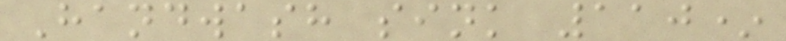Handwash sink 110*
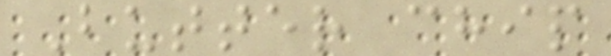Butter chip
